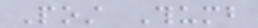Post Thumb
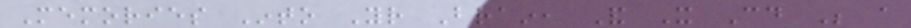Memories Into Your Brain, And It Could Be a
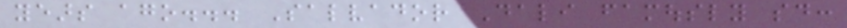years ago... Salvador Dali famously said:
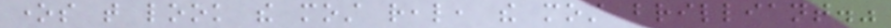ones that look the most real, the most brilliant."
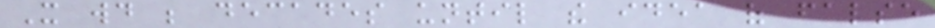It would be decades until the idea of false
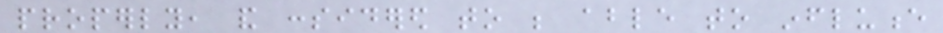properly, and considered to be able to influence
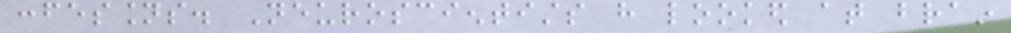confessions. Neuroscientists have looked at brain
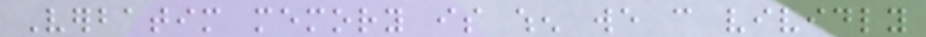Verbatim memory is when we can vividly
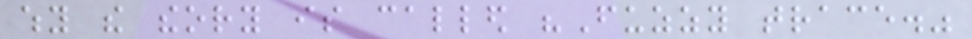why the theory is called "Fuzzy trace."
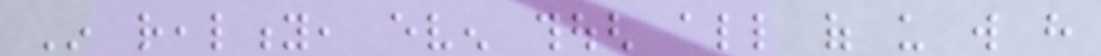In reality, even though all of us will have
